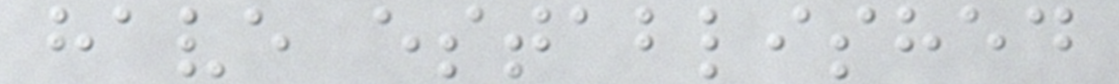have established
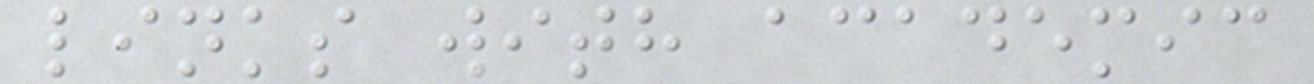links with academic
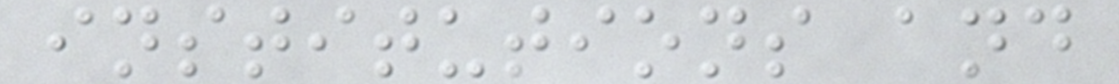institutions and
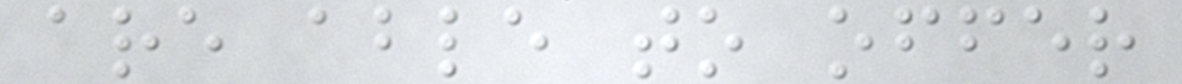are able to offer
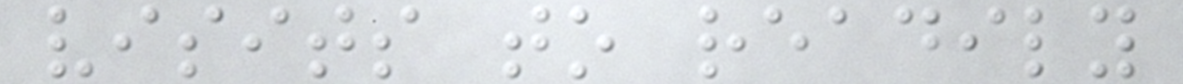visits to readily
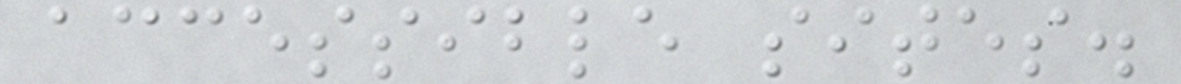accessible sites.
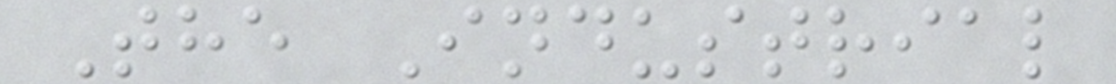The Industrial
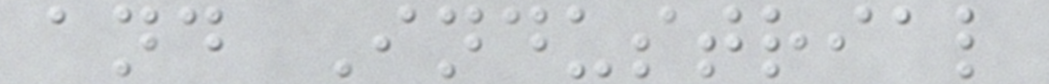and Industrial
